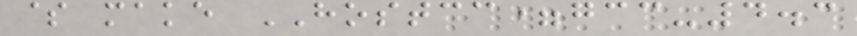$ make HOSTCC=gcc-4.3
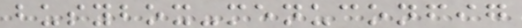busybox-menuconfig
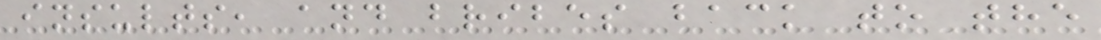insults, and bribes back to the
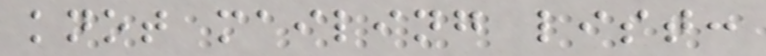knot mailing list:
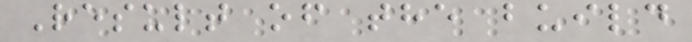Result of the build
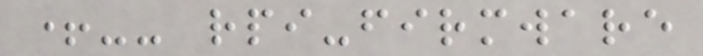+-- rpi-firmware
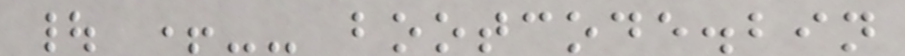| +-- bootcode.bin
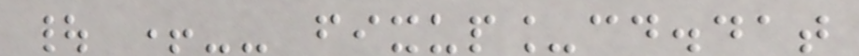| +-- fixup_cd.dat
